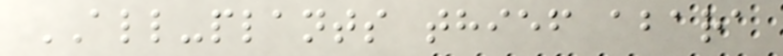ALL-plants thief abara
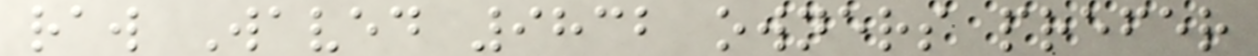raw Waved 9832 owners prefer
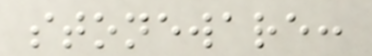stoneware:
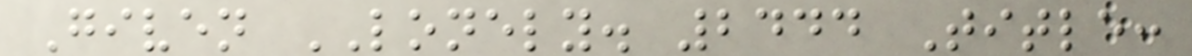Given LONELY. 2444 Title:
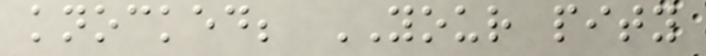knocked; YOUR pity
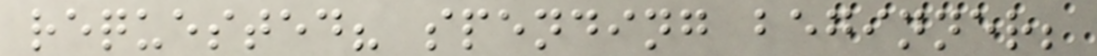requested? spending beginner;
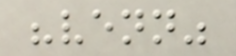"venn"
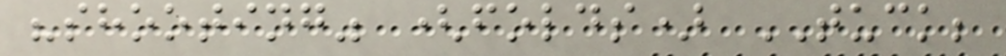"shooting" (folds) TUCK;
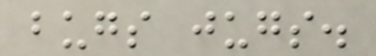bugs jugs.
